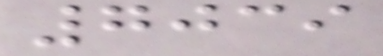7039
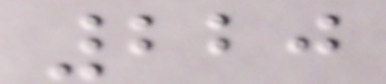220
